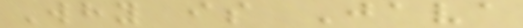Why is Java
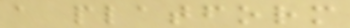a platform
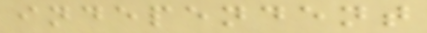independent
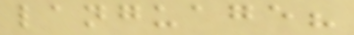language?
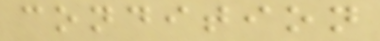condition
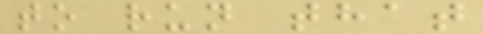to run that
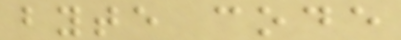byte code
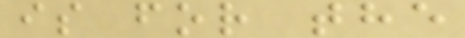is for the
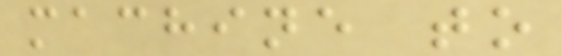machine to
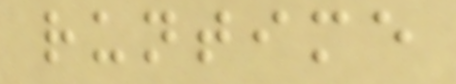runtime
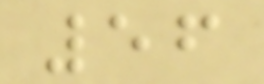56
